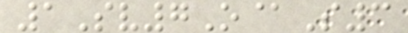1Sv7O@S3
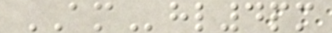AMhl4pm
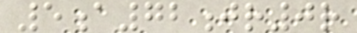5a72jr0r
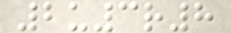2u3r8
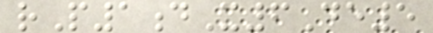rP1dX6De5
